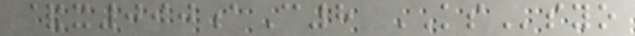&x090aC8 KSsyo
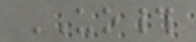UO#
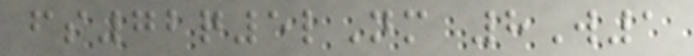fs72q5lNm 8W1
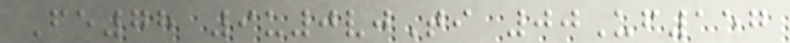Fe78 9u0vjTi 00Uf157
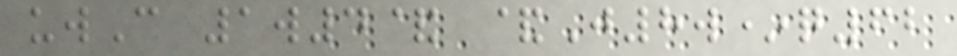uwC 1w4& &J8w*q62
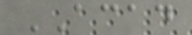ACAD
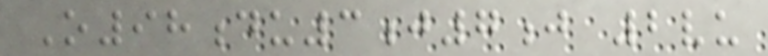O98du3j7j 2vu
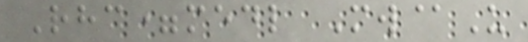Rhc=medl Mw@U
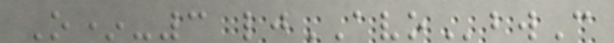O*-3 ljAVObwC
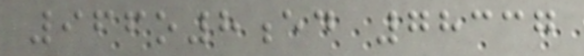966o8ed 78337
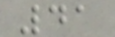41
